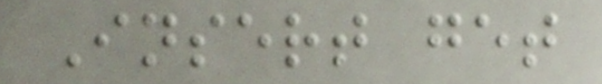Insert get
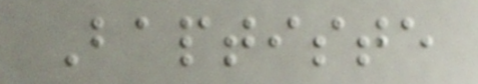Baptiste
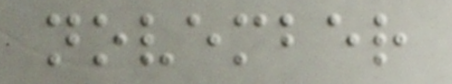november
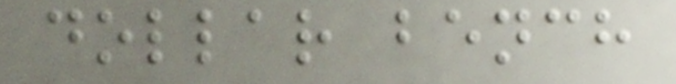dollar bench
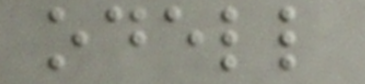odell
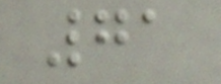71
